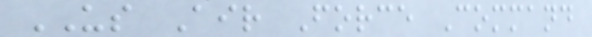US Air Force Command
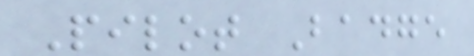Pilot Badge
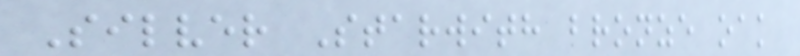Silver Starwith bronze oak
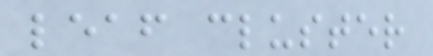leaf cluster
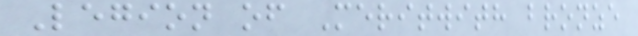Legion of Meritwith bronze
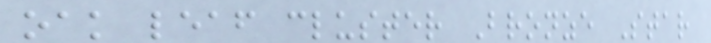oak leaf cluster Bronze Star
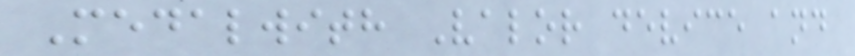Medalwith Valor device and
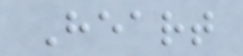Heart
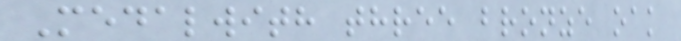Medalwith three bronze oak
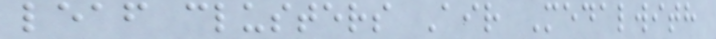leaf clusters Air Medalwith
